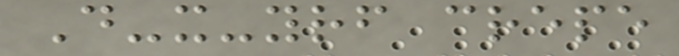Do-it-yourself crepe
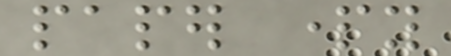paper party
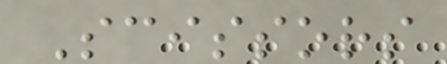Scissors
